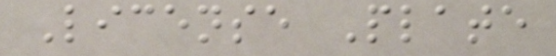License Plate
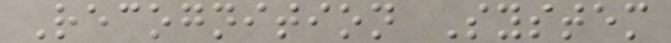Recognition System
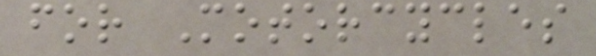for Motorcycles
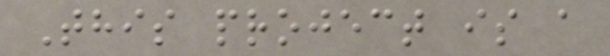This project is a
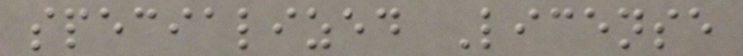specialized License
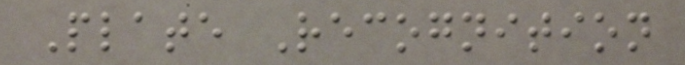Plate Recognition
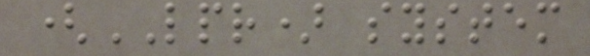(LPR) system
